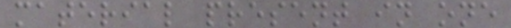material present in one
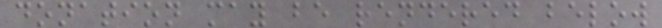donation may be rendered below
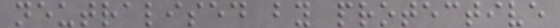neutralised by protective
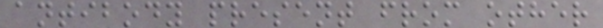antibody present from other
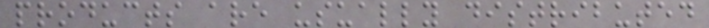products are usually distributed
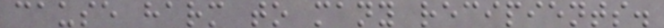cause harm to many recipients.
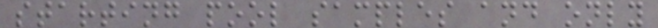starting pool samples and only
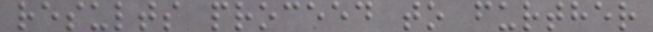results proceed to further
